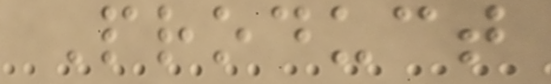Product
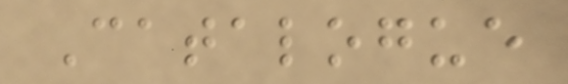Catalogue
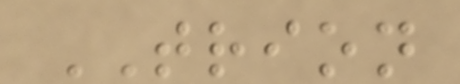TRION
